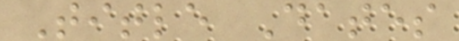Title Dates
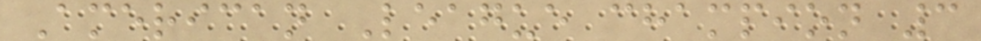American League champion 3
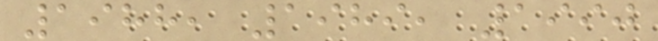1988, 1989, 1990
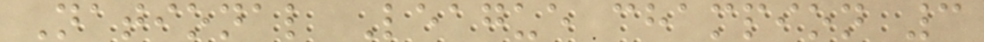National League champion 3
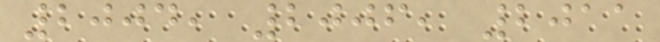2004, 2006, 2011
